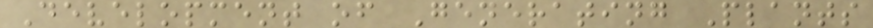Development of Generating Plants
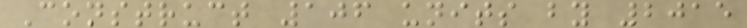Construct 106 units by 2015
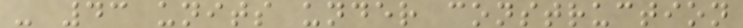- 43 units under construction
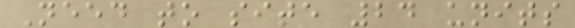Need to site 24 units
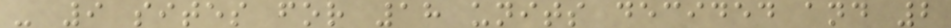- 9 sites for 18 units decided and 2
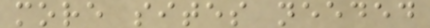more sites needed
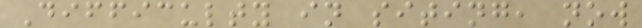Difficulty in siting, now
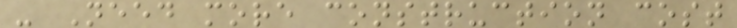- Need more construction cost
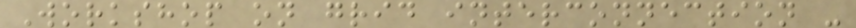Workshop on grid interconnection -
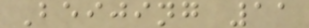Beijing 11
